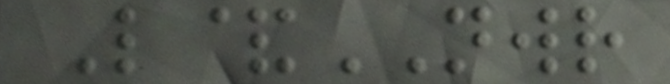L&NWR
